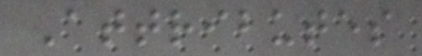Attributes
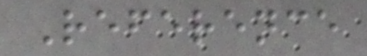Reference
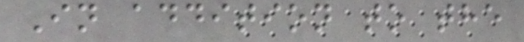In addition to the
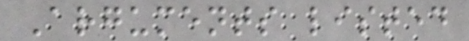Arguments listed
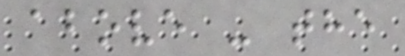above - the
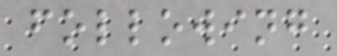following
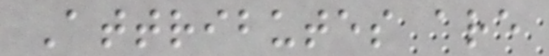Attributes are
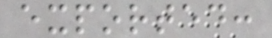exported:
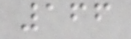166
